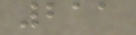211
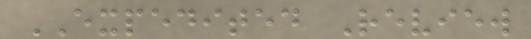EXPEDITED Review
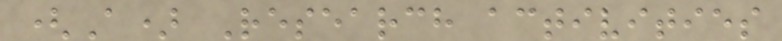(A) Research activities
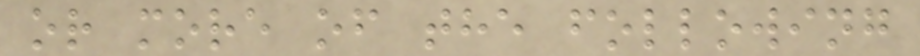or more of the following
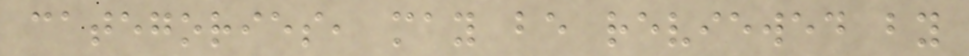categories, may be reviewed by
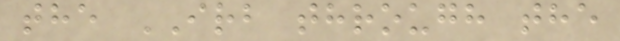the IRB through the
